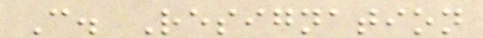C. Resignation
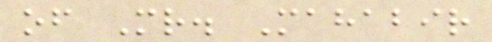of Mr. Mahabir
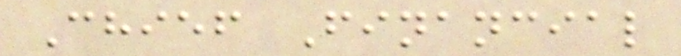Chief Financial
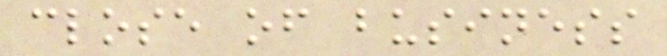close of business
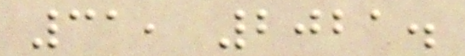31, 2021.
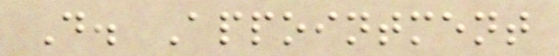D. Appointment
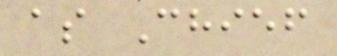as Chief
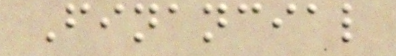Financial
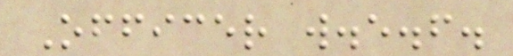Officer w.e.f.
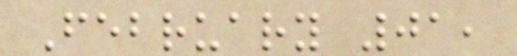February 01,
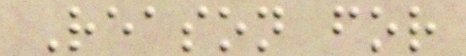Reason for
